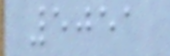5051
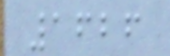1626
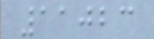11023
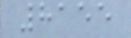8155
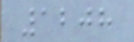1208
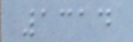1314
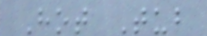Hot Tub
